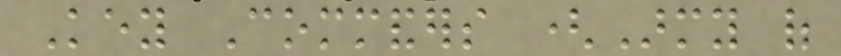Key Commanders (Army of
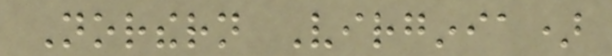Northern Virginia)
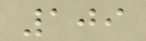109
